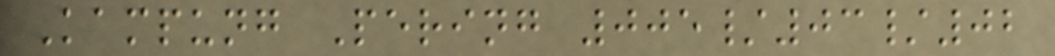Kampung Pering 005/03/02
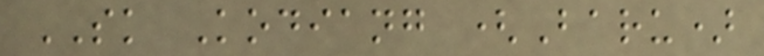SK Kodiang (Baru)
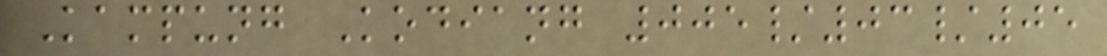Kampung Kodiang 005/03/05
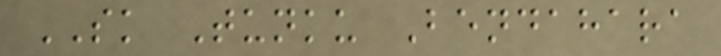SK Tunku Bendahara
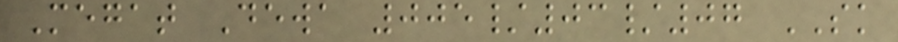Megat Dewa 005/03/07 SK
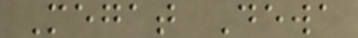Megat Dewa
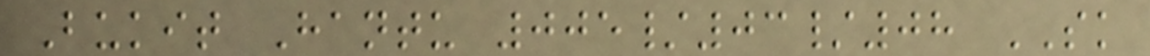Bukit Hantu 005/03/08 SK
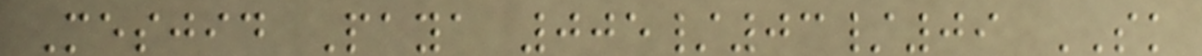Mesjid Paya 005/03/09 SK
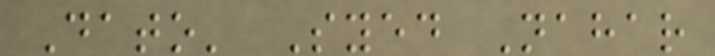Dato' Syed Nahar
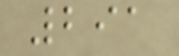291
